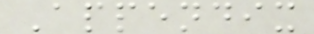Appendix
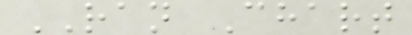RAN Chart
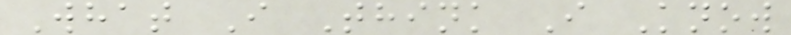What I Think I Know
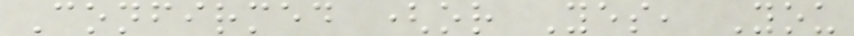Confirmed (or Yes, You
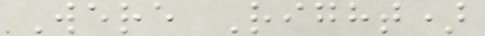Were Right)
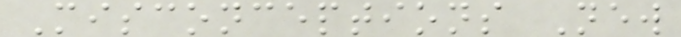Misconceptions New
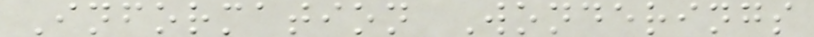Information Wonderings
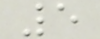5
